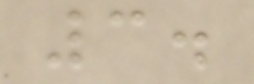3.
